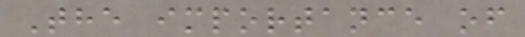The importance of
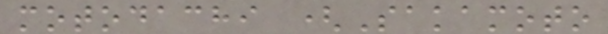motodachi (Sakamoto
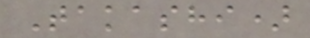Takashi)
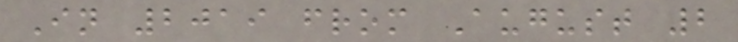In 2019 from August 2
